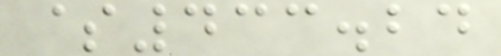$433.24
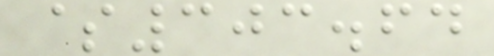$303.64
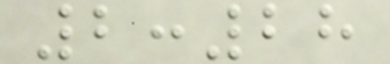2:28
